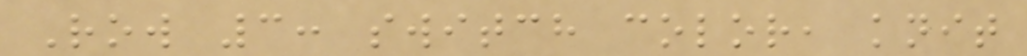Row 3: switch color, knit
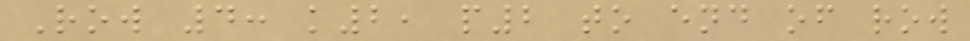Row 4: k2, p2 to end of row
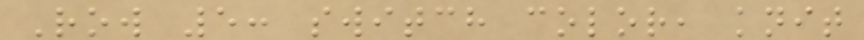Row 5: switch color, knit
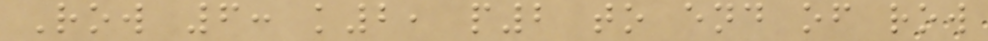Row 6: k2, p2 to end of row
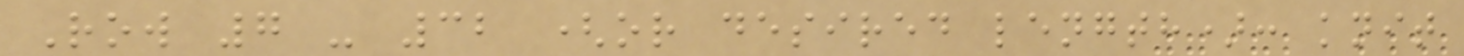Row 7 - 32 (or desired length): knit
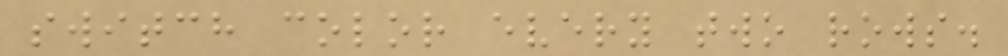switch color every two rows.
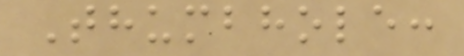Thumbhole:
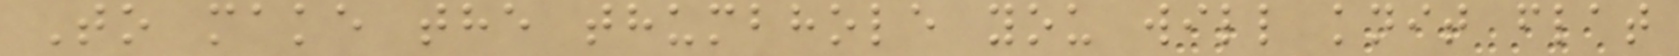To make the thumbhole you will knit flat
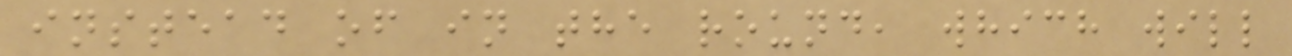instead of in the round, which will
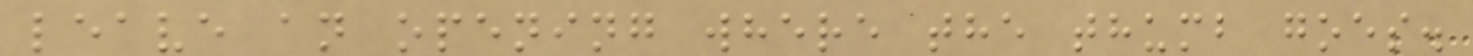leave an opening where the thumb goes.
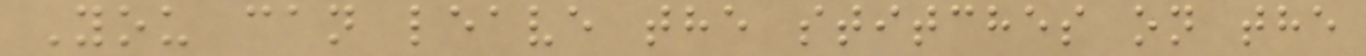You can leave the stitches on the
